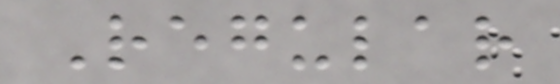Regular
